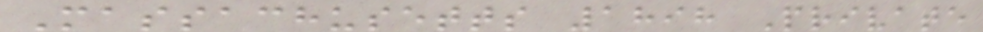Massachusetts 1898 Private
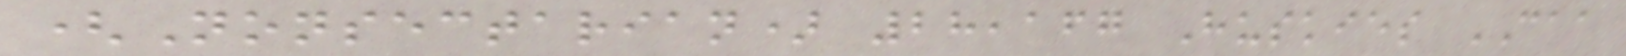(Nonsectarian) 28,167 Huskies CAA
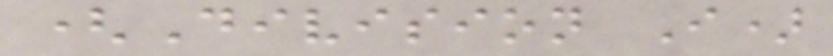(Division I)
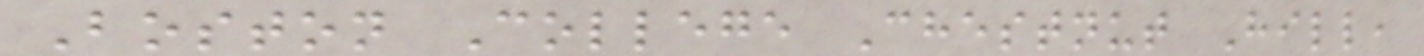Boston College Chestnut Hill,
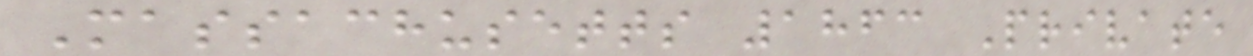Massachusetts 1863 Private
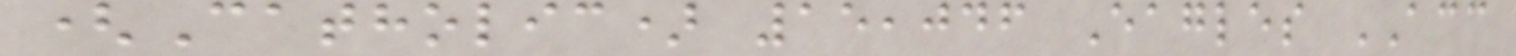(Catholic) 15,046 Eagles ACC
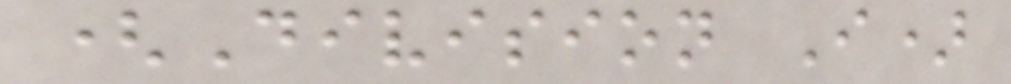(Division I)
